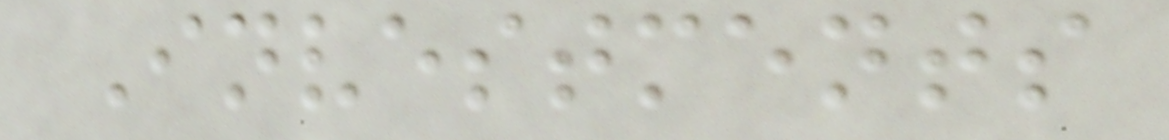Investments
